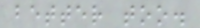better too.
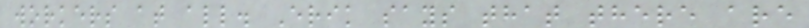workers at all. Erik says that there are
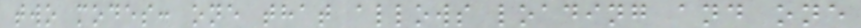two modes: one that allows loading and one
